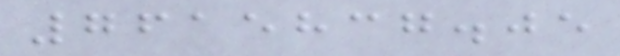7615837.05
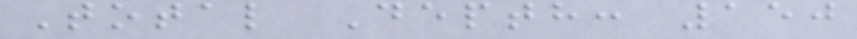Total Depth: 150
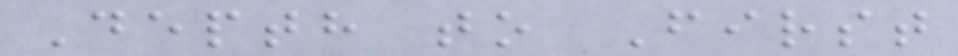Depth to First
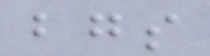bgs
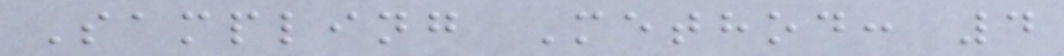Sampling Method: 4
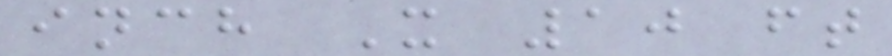inch X 10 ft
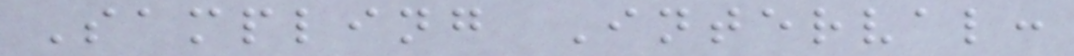Sampling Interval:
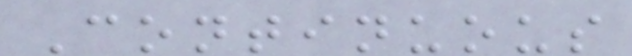Continuous
